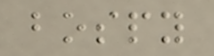bospy
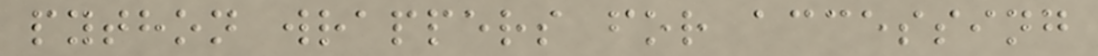python wrappers for accessing
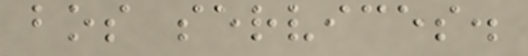bos services.
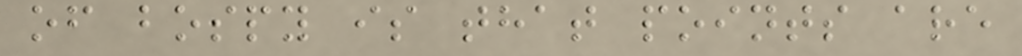of bospy is that points are
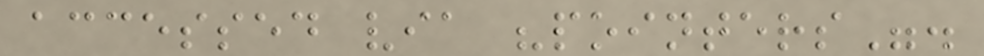accessed via "pointers".
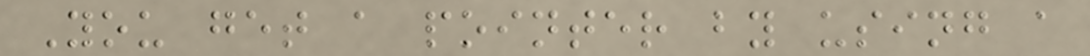You get a pointer by using a
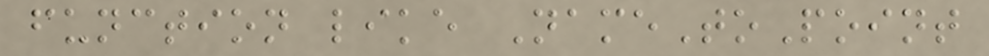function like NameToPoint
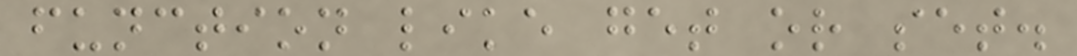function like get or set.
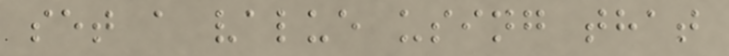set a value using that
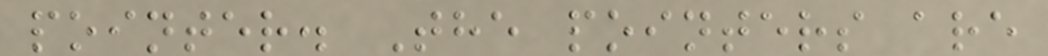pointer. The pointers are
